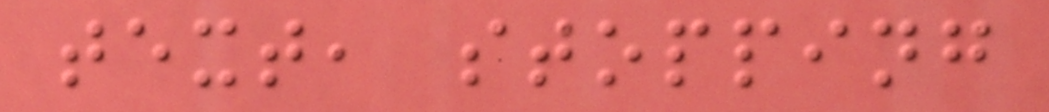text, stopping
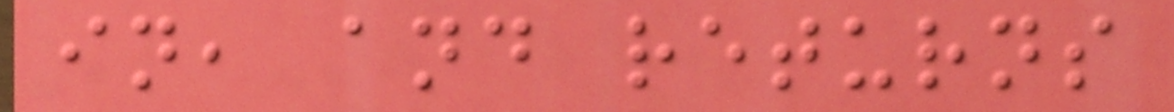in, and returns
